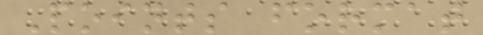Points format
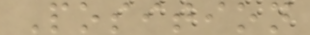Position
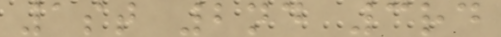1st 2nd 3rd
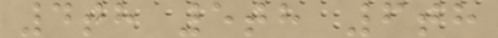4th 5th 6th
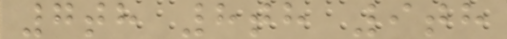7th 8th 9th
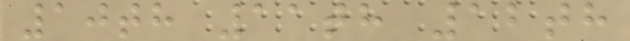10th 11th 12th
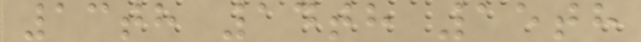13th 14th 15th
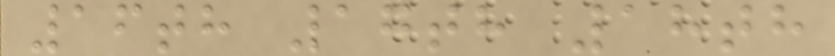16th 17th 18th
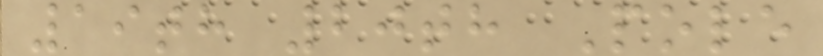19th 20th Pole
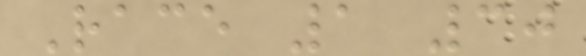Race 1 30
